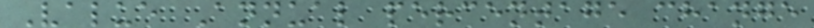Value Annual percentage change
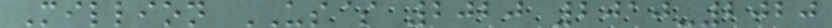Million US$ 2020 2010-2020
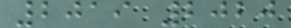2019 2020
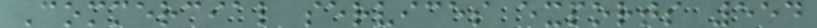Commercial services exports 554
